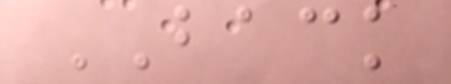BACK
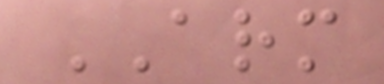ARM
